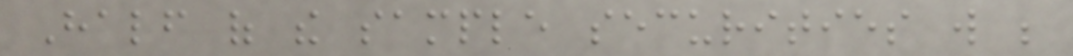Half of the sample securities will be
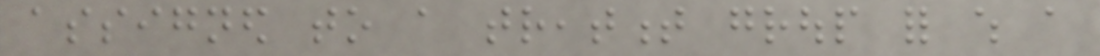assigned to a treatment group for which a
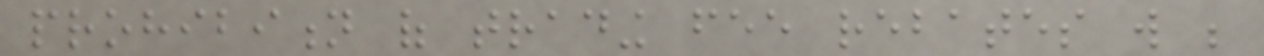prohibition of trading fee rebates will be
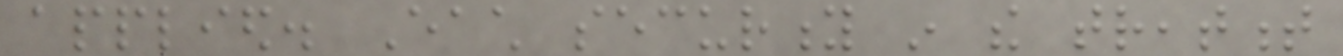applied. Each security in the treatment
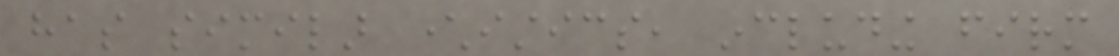has similar characteristics, including firm
